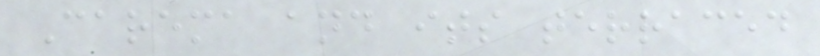Carema and its terraced
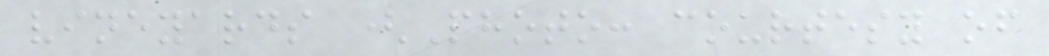vineyards (Photo: courtesy of
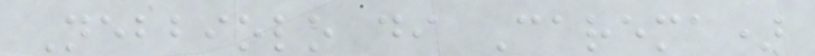Nebbiolo di Carema)
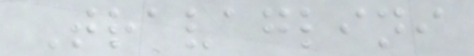Travaglini
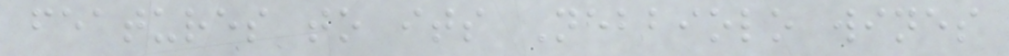features to its Nebbiolo wines
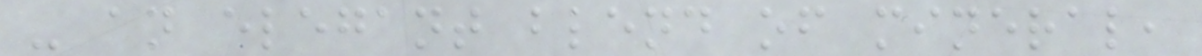- an elegant blend of mineral,
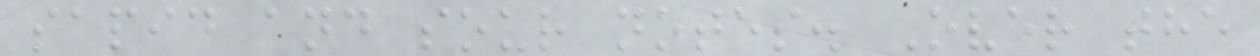sapid and sour notes. Over the
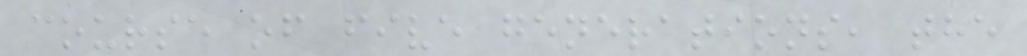course of five generations, the
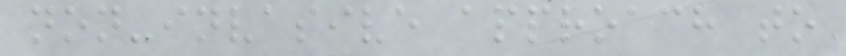non-invasive approach to
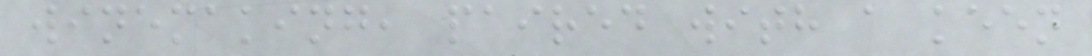winemaking, paired with a keen
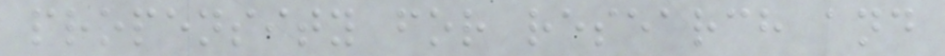propensity for research and
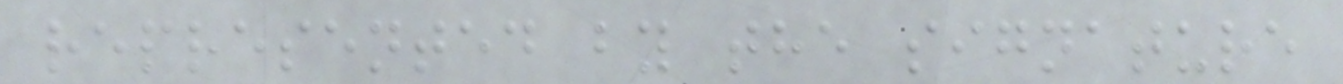represented by the signature
